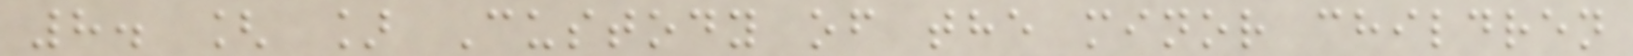8. [ ] Custody of the minor children
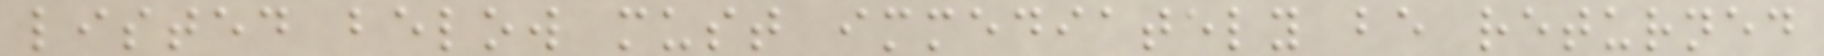listed below must immediately be returned
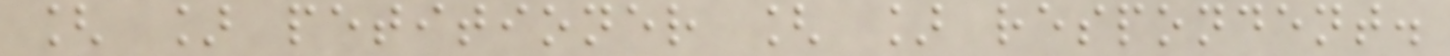[ ] petitioner [ ] respondent.
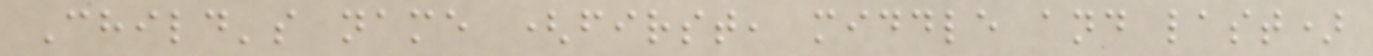Child's name (first, middle and last)
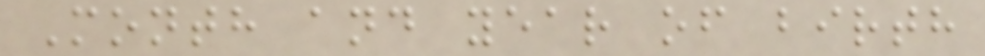Month and year of birth
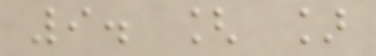9. [ ]
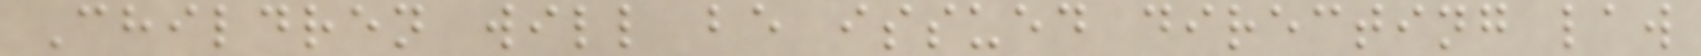Children will be issued directing law
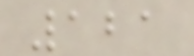121
